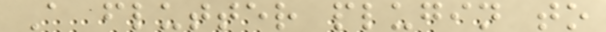A flutter plugin to
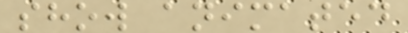show animated
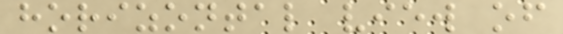horizontal view of
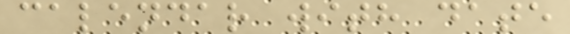calendar with date
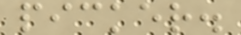picker.
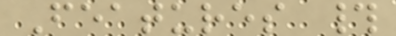Features #
